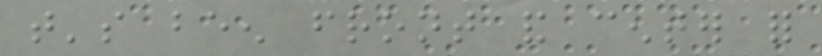that's been front and center for
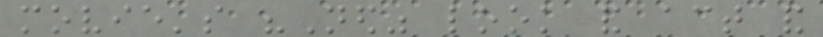movie's "Ned" look and act and
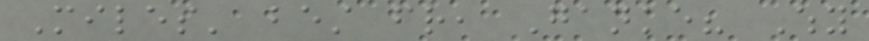Miles' best friend, Ganke? Why
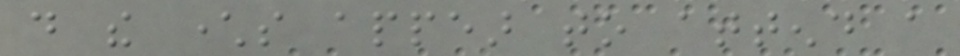do the characters appear to attend a
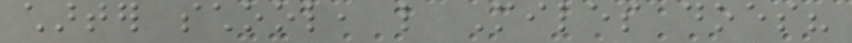charter school, like Miles does?
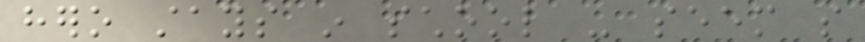hero stays in school - seem so
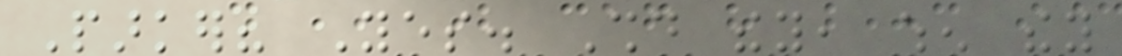Parker? Yes. Should they, when they
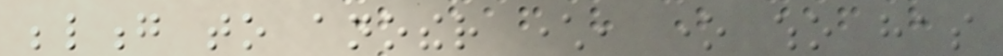belong to another character, one who has
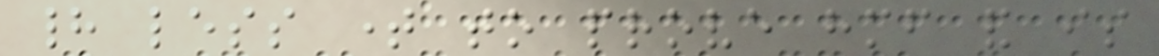had less time to prove himself and is
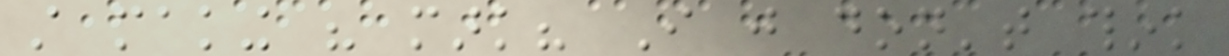still making his mark? I just don't think
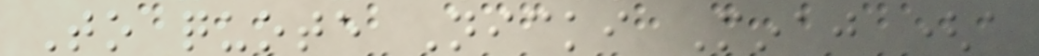To quote Nicki Minaj (a
